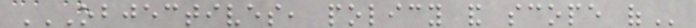OBJECTIVES, POLICY AND SCOPE OF
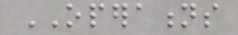OPERATIONS
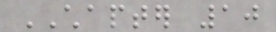CHAPTER 10
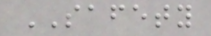SAFETY
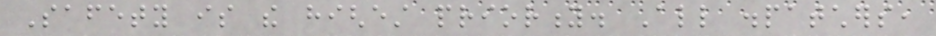Safety is the highest priority. All dispatchers,
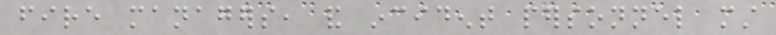fire managers, and incident personnel must
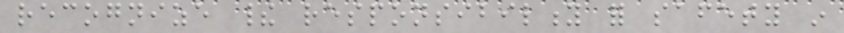recognize their responsibility for safety in
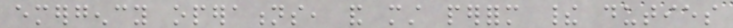emergency operations, and must perform their duties
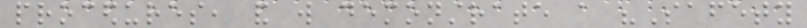procedures, and will demonstrate a "Safety
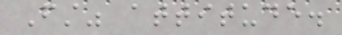First" attitude.
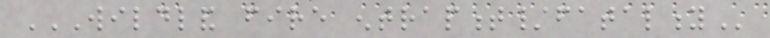WILDLAND FIRE ENTRAPMENT/FATALITY
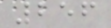256
